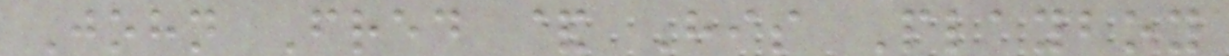John Fred & His Playboy
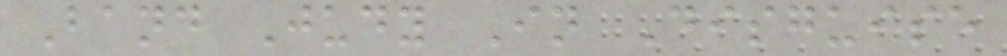Band Judy In Disguise
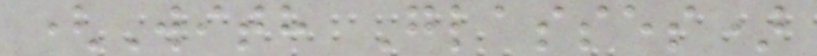(With Glasses)
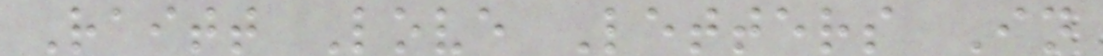Raitt Love Letters In
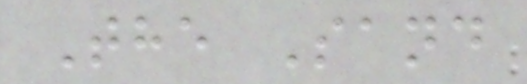The Sand
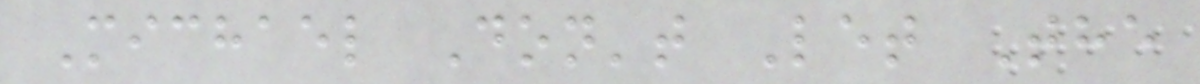Michael Don't Let The
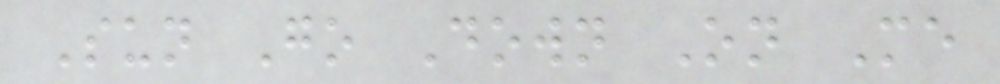Sun Go Down On Me
